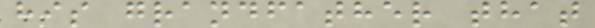his grandfather that
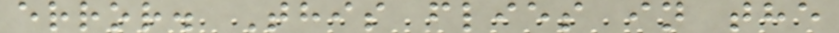error. This flies in the
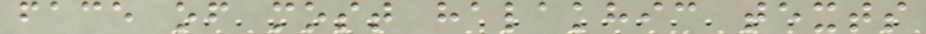face of most halakhic texts
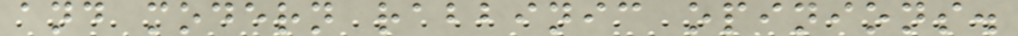and modern rabbinic opinions.
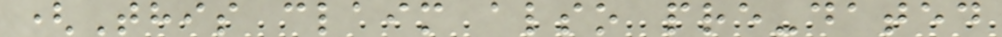(This claim also pre-dated
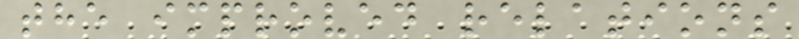the improved relations
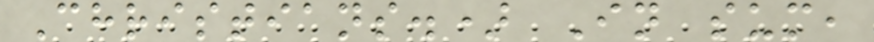Christians.) In sum,
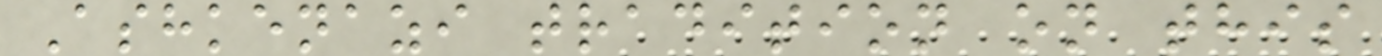Ashkenazi tradition on this
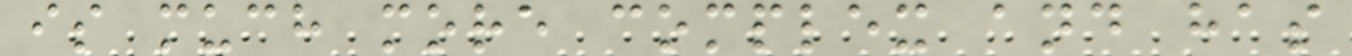is much more complex and has
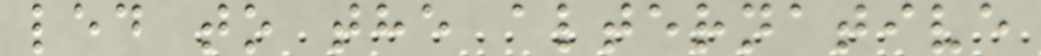led to the alternative
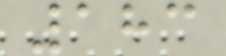183
